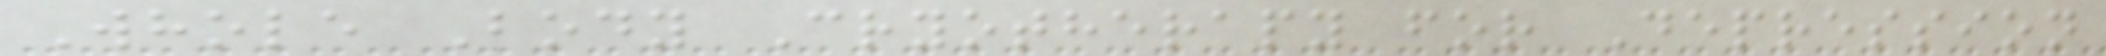Whole Body Cryotherapy for Depression
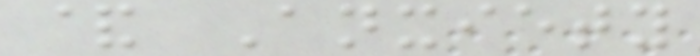& Anxiety
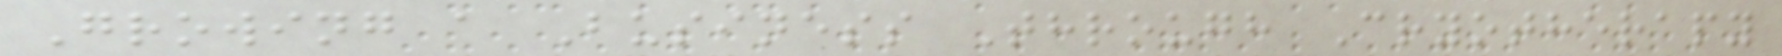Growing a Business Through Cryotherapy
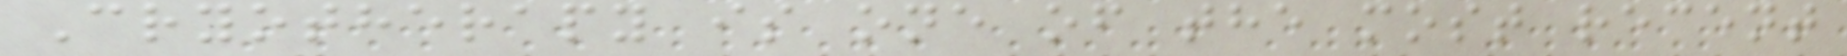Cryotherapy is one of the most recent
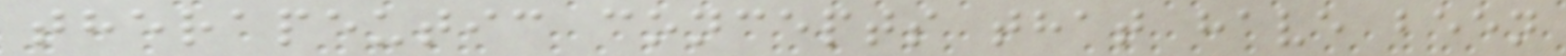therapeutic concepts that have been
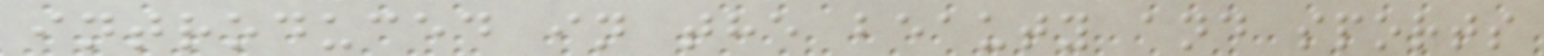introduced in the beauty and sports
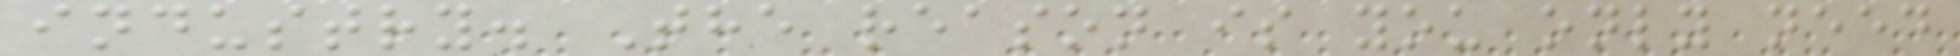industry. The reason is you only need
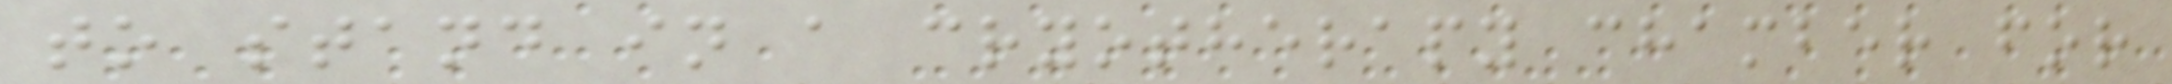to stand in a cryotherapy chamber for
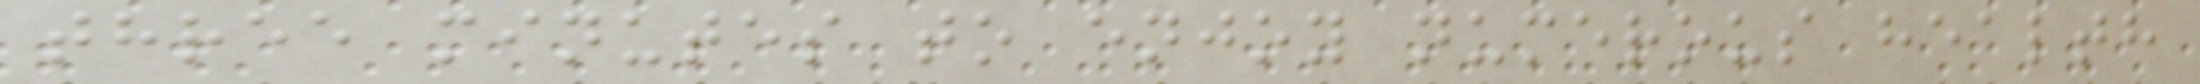three minutes to enjoy numerous health
